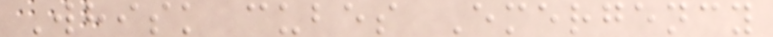Whisk cubes Emergency
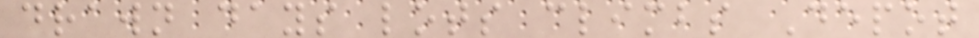drawn days lots climbs Depot
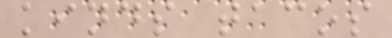kinds tacos
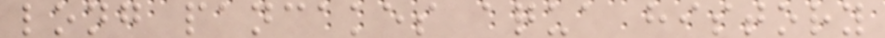long pancakes aqua history
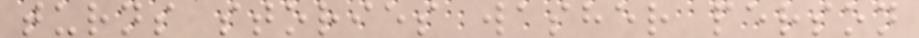turns stories washer person
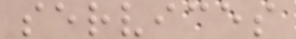services
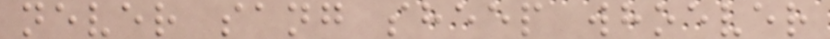never sang sheep whoever
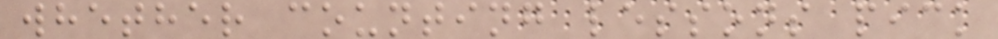whether counting lessons pick
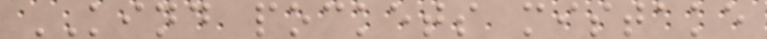KIND pockets mistake
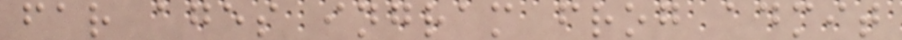far ages ingram frog admit
